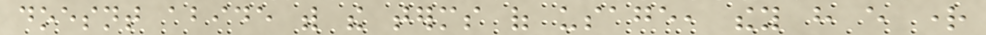doesnt abide with the terms of usage, they have every right
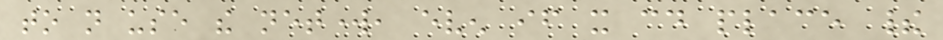to not use the network, even if it could place their
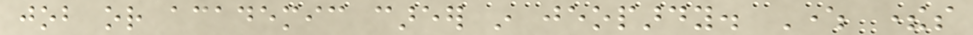job or academic career in jeopardy. Where theres
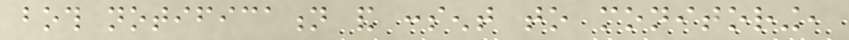both notification and consent to monitoring,
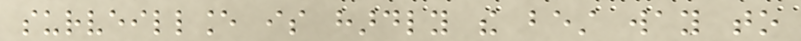surveillance is hardly the best way to
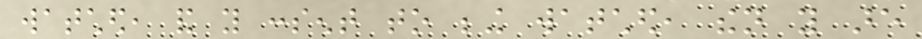watched, and you consent to being watched, then you are
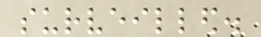surveilled.
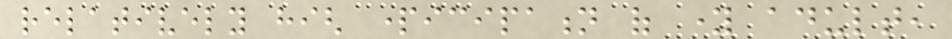relatively high participation of young adult,
